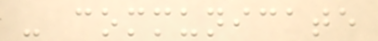- communicate
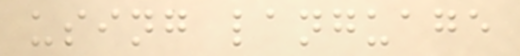using language
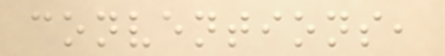conventions,
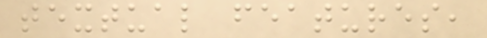textual features,
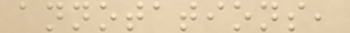annotations,
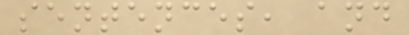sentences, and
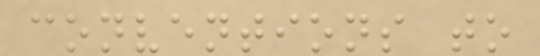conventions to
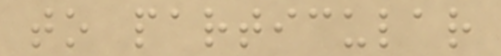to particular
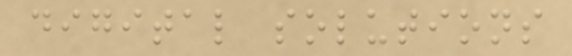digital solutions
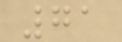71
